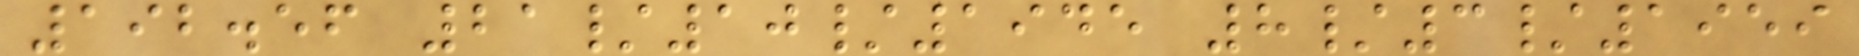192.56 21/10/1945 8/3/1959
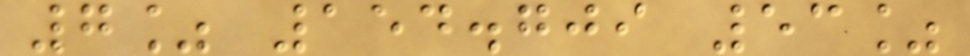7% 154.709 53%
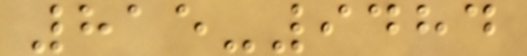815-9484
